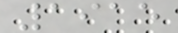1915
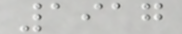1917
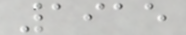1915
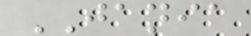JANIA
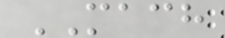MACH
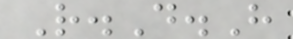R.D.H
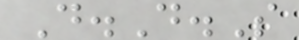D.D.S
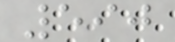590
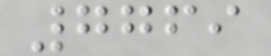7769
